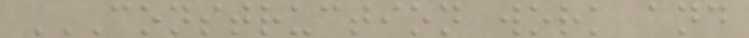CONSTRUCTION WORK AND
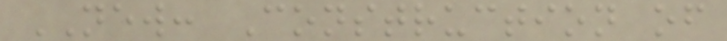NEW: Construction of
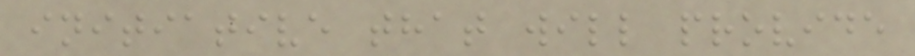initiative that will provide
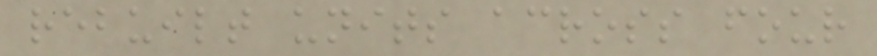rebuilt units across four
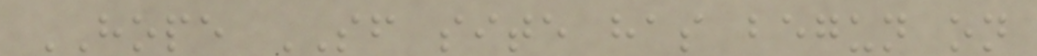HOPE SF site has begun on
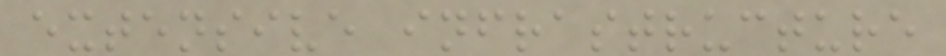extensive infrastructure
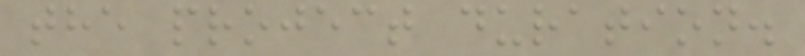the project duration.
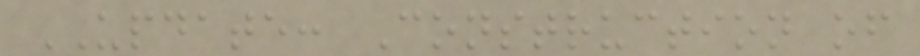UPDATE: Construction of
